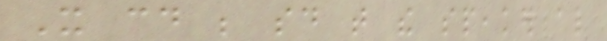It could be said that the speaker also
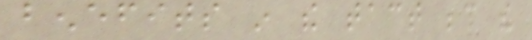benefits in the tact because the
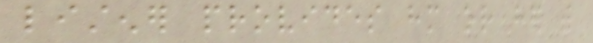listener provides him or her with
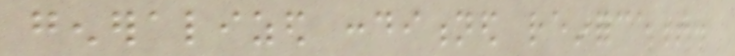generalized conditioned reinforcement.
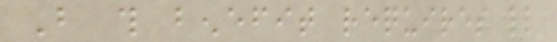But this benefit requires little
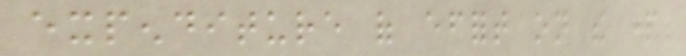expenditure of effort on the part
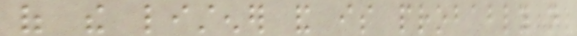of the listener and is probably not
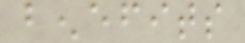benefits
